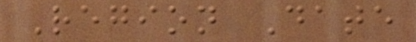Region Date
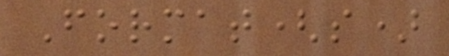Format(s)
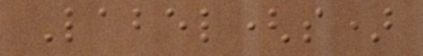Label(s)
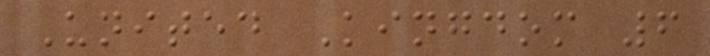United Kingdom 6
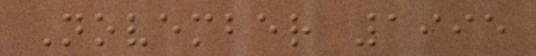November 1995
